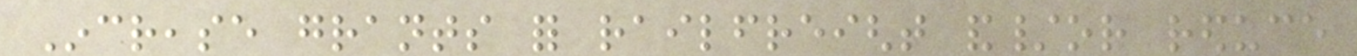Increase grants for railfreight and/or reduce
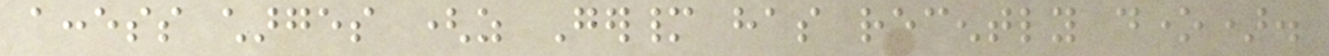access charges (as Germany has recently done).
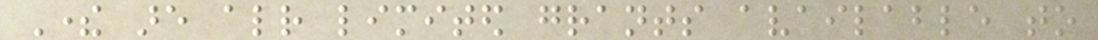There are already limited grants available to
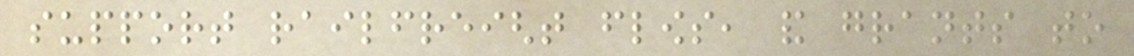support railfreight flows, and grants to
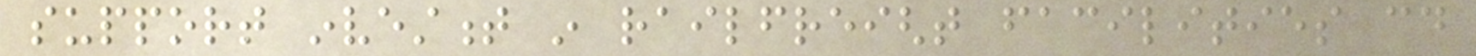support investment in railfreight facilities could
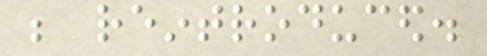be reintroduced.
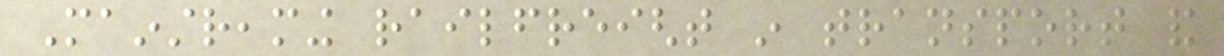Mainstreaming railfreight in transport and
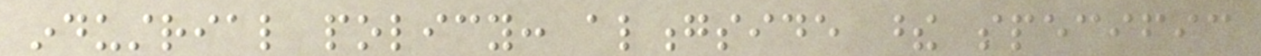industrial policy: alongside these specific
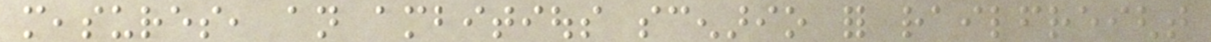measures, an ambitious scenario for railfreight
